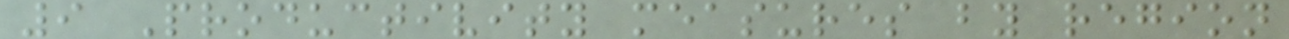9 Productivity measures by region
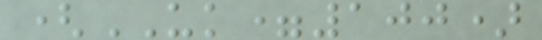(UK=100)
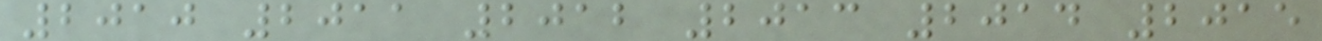2010 2011 2012 2013 2014 2015
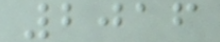2016
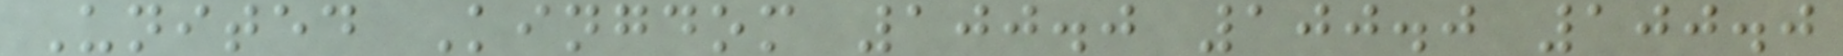United Kingdom 100.0 100.0 100.0
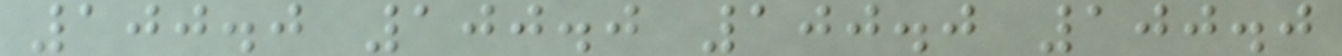100.0 100.0 100.0 100.0
